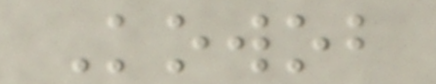Kowob
